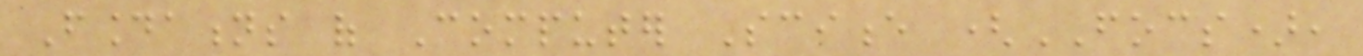Foundations of Computer Science (FOCS),
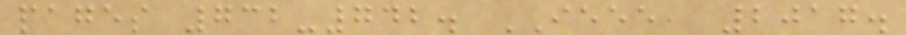pages 732-742. IEEE, 2017.
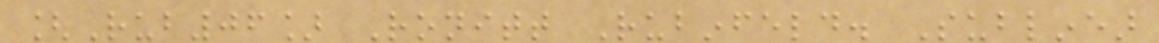[Rub06] Ronitt Rubinfeld. Sublinear
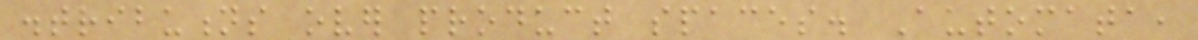distributions over product spaces. Automata,
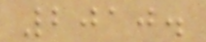2010.
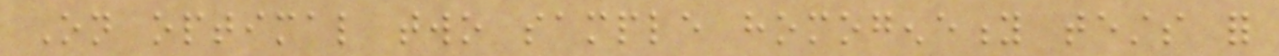On optimal two sample homogeneity tests for
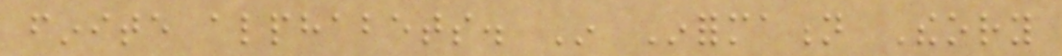finite alphabets. In Information Theory
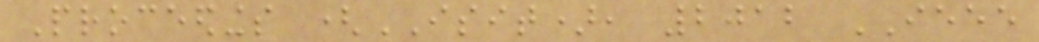Proceedings (ISIT), 2012 IEEE
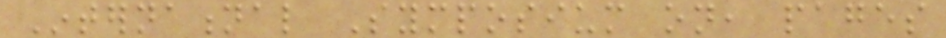International Symposium on, pages
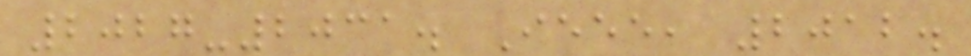2027-2031. Ieee, 2012.
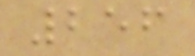256
